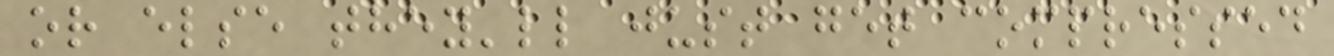or else they'll just get compressed
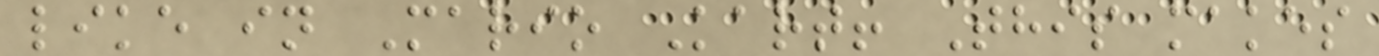like in Mario Kart! This makes
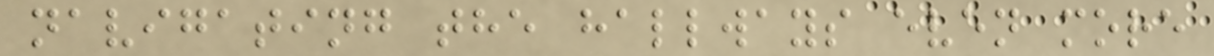navigating the hallways even more
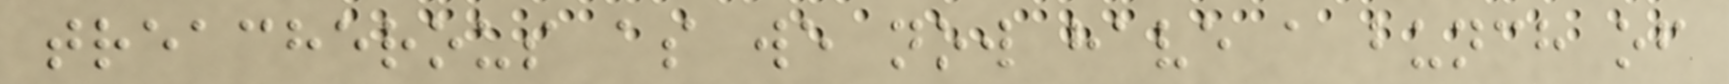treacherous as we now have a bunch of
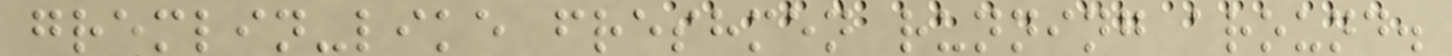gremlin-like freshmen running around.
